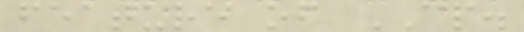feature of CP.
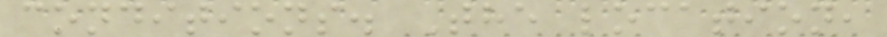conditions. The location,
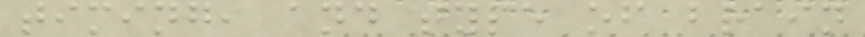timing, and type of brain
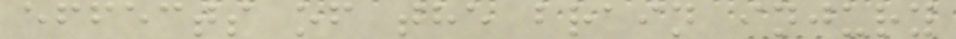effects of the brain injury
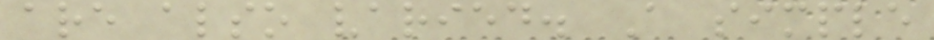are also varied. A simple
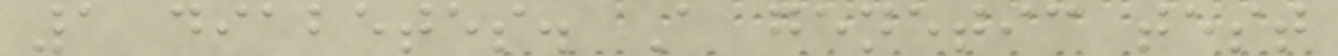1 diabetes. A genetic test
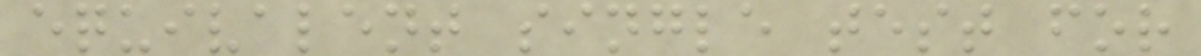equivalent single test for
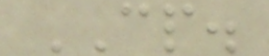CP.
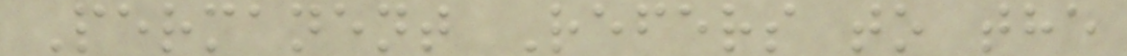Permanent Refers to the
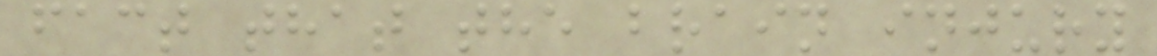fact that the brain injury
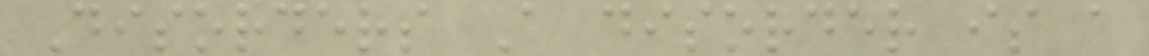Disorders A disorder is a
